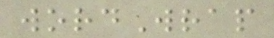wordWrap
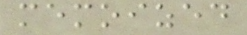memoized
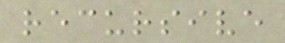recursive
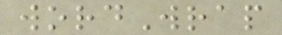wordWrap
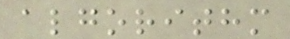algorithm
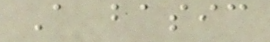A basic
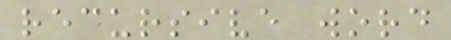recursive word
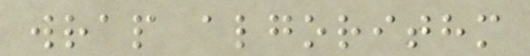wrap algorithm
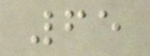65
